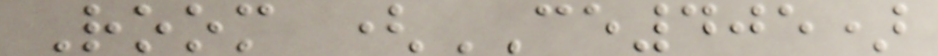Room (CE405)
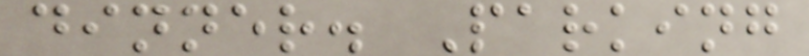dinner. Parking
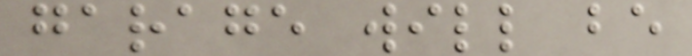garage will be
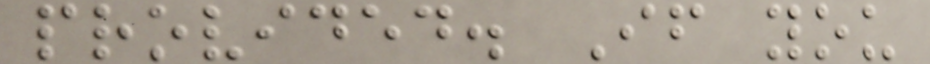provided. If you
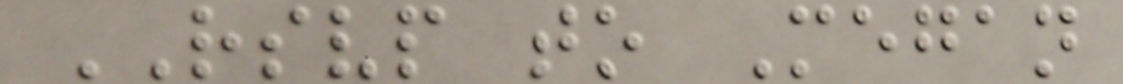RSVP to Megan
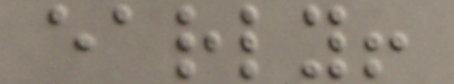early!
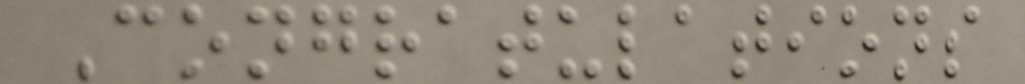Congratulations
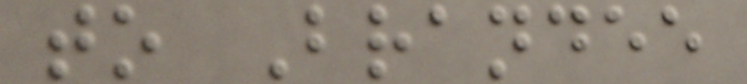to Brandee
